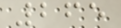265
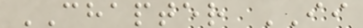CHAPTER II
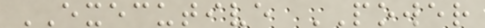EXECUTIVE POWER
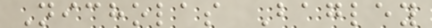Nicholas Bagley
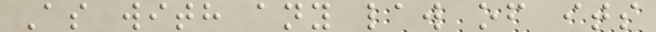As with any law of its
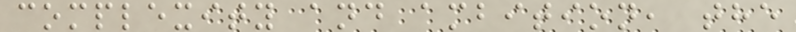complexity and ambition, the
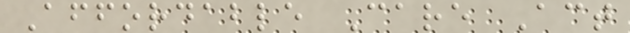Affordable Care Act
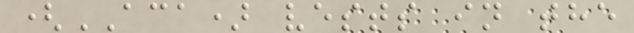(ACA) vests in the
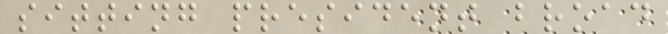sitting president broad
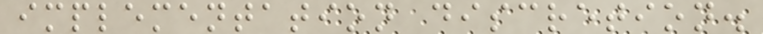implementation discretion.
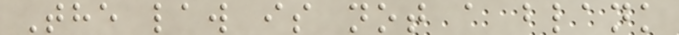The law is not a blank
